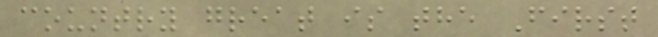country great is the First
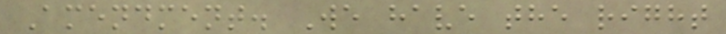Amendment. We have the right
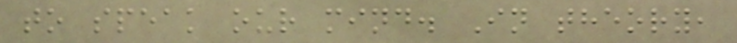to speak our mind. In theory,
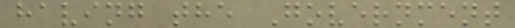having the Government
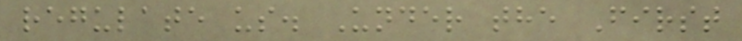regulate us. Under the First
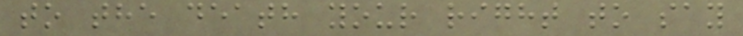to the death your right to say
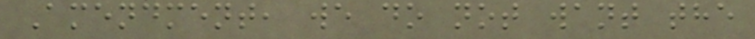Amendment, we do not want the
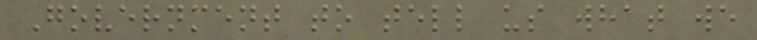Government to tell us what we
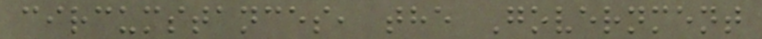circumstances, the Government
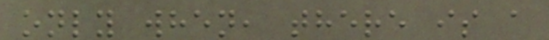only when, there is a
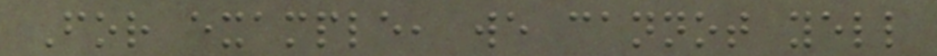For example, we cannot yell
